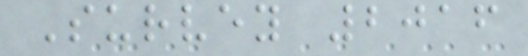Survey 2016
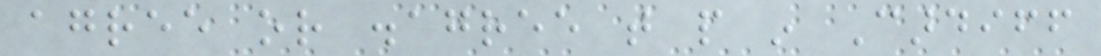agree or disagree that people in Cardiff
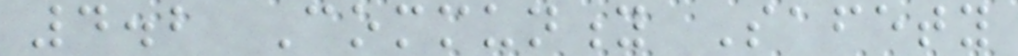4.2 Community Safety
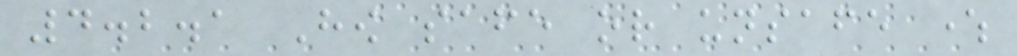4.2.1 How safe or unsafe where
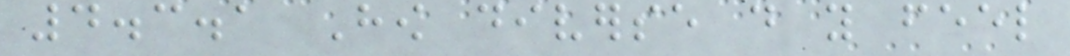4.3.1 How diverse do you feel
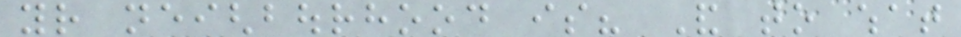your neighbourhood is? And to what
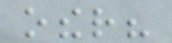other?
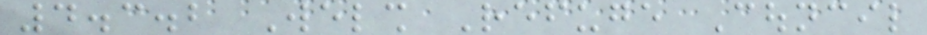4.3.2 Welsh Refuge Council
